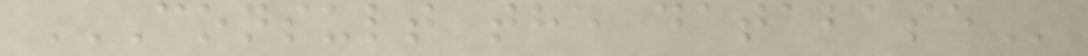CONSULT THE DATABASE
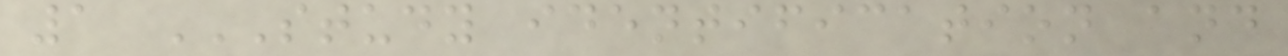1 STUDY IDENTIFICATION AND
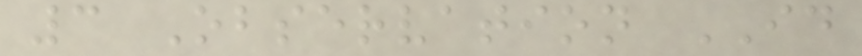3 Observation ID
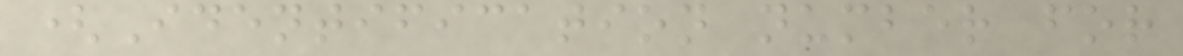(Identification number for
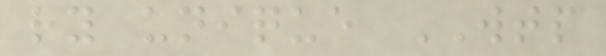ry unique WTP
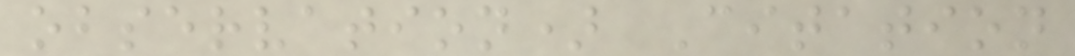observation) Citation
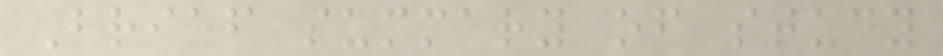Brief summary of study
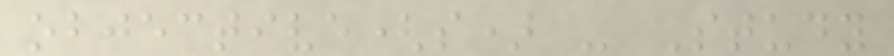objective(s) - Study
